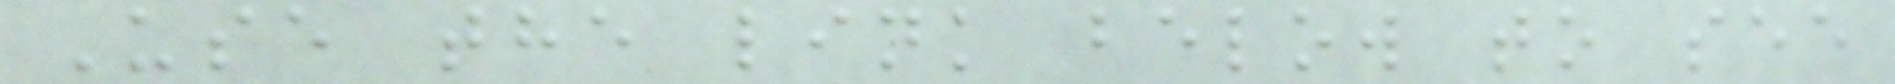Use the link below to see
